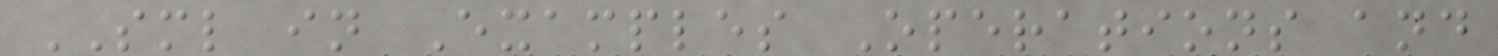SML in Examples Operations and
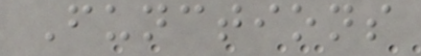Functions
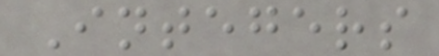Integers
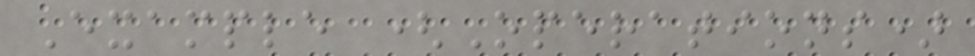Example (Operations)
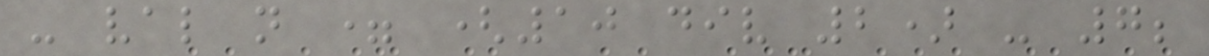- val n = (10 div 2) - 7;
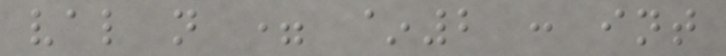val n = ~2 : int
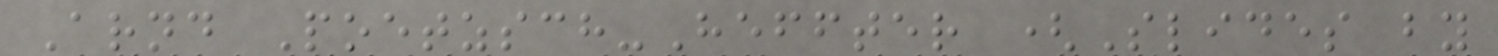Arnd Poetzsch-Heffter (Slides by
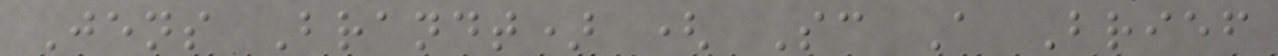Jens Brandt) ( Sc A Brief
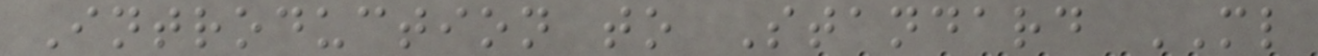Introduction to Standard ML
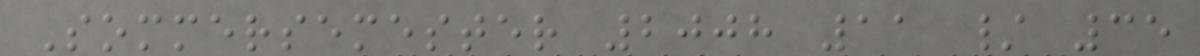Sommersemester 2008 11 / 35
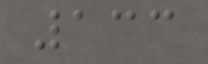133
